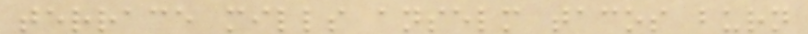terrace mills anselm tacos burn
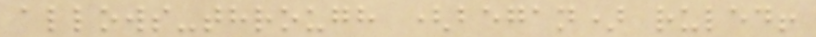allows-through (began) ruled!
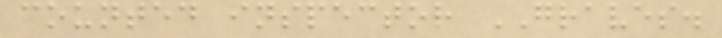counted inspector GRAVES.
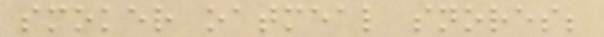smoker oatmeal snores;
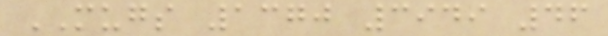MUGS 1370 3949 46
